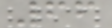66
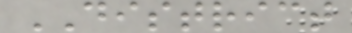DISTRICT
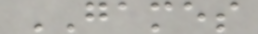GAMES
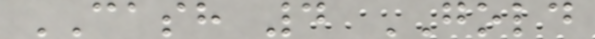CASH 4 GOLD
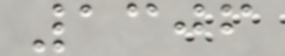1306
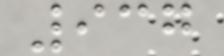937
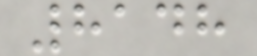8148
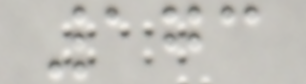173
